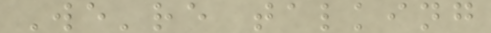We're talking
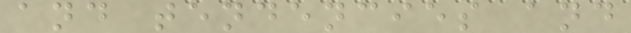and tendencies and
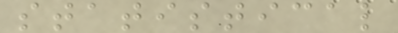statistical
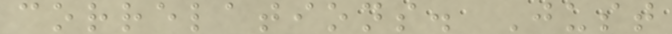correlations. Just
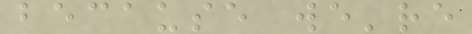because we're
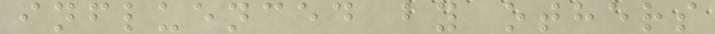influenced by others
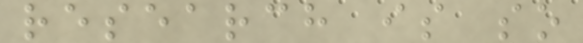research is so
